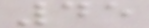45
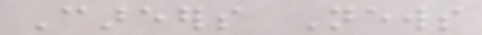Careers News
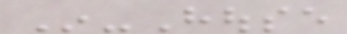In-House
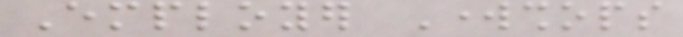Employer Workshops
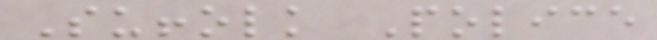Suffolk Police
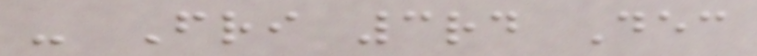- Fri 3rd Dec
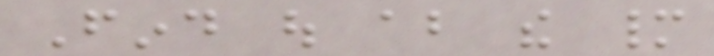Find out about the many
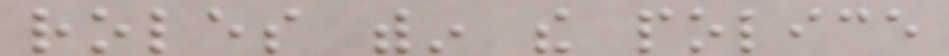roles within the police
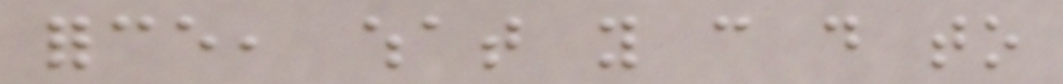force, what you can do to
